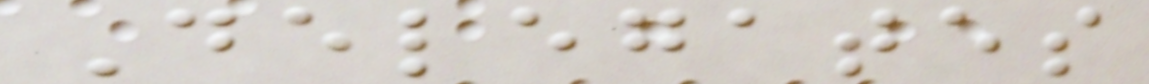Delegates
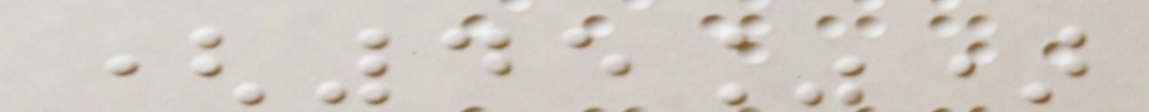(45%)
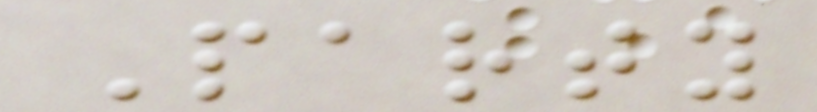Party
